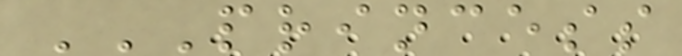PRINCESS
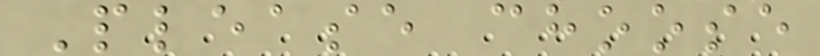Please choose
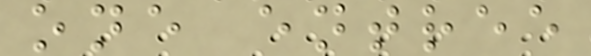one entree
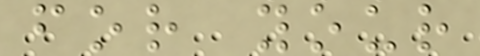for your
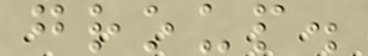group.
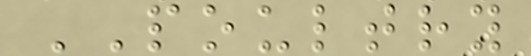POULTRY
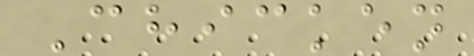Chicken
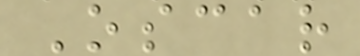Oscar
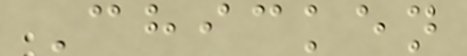Chicken
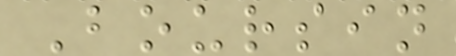Boursin
